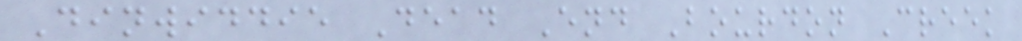Dinwiddie Dead End Bourdon Creek
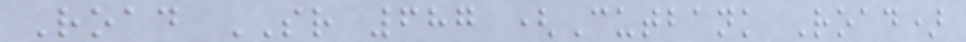Road SR 687 (Cutbank Road)
